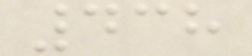438
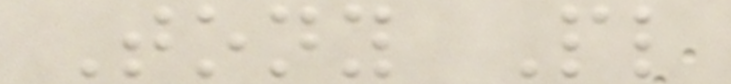Tony Pl
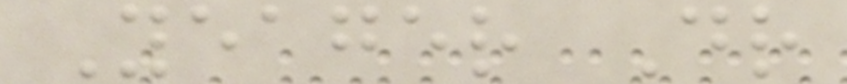Yeager Dr
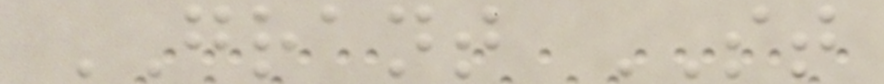GRANT ST
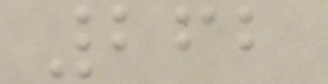262
